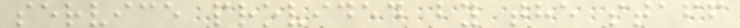service provided by the staff
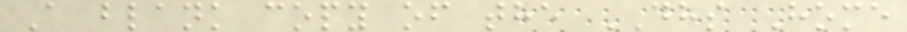A blank copy of the DHS Home
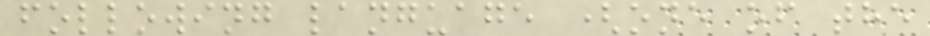following language (one of the
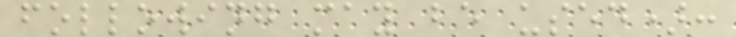following may be used):
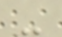-
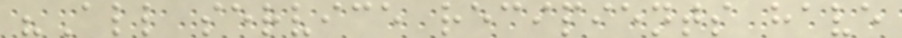"All service recipients have
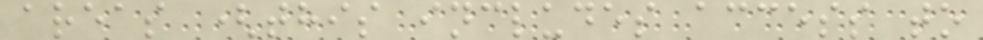areas (this includes access to
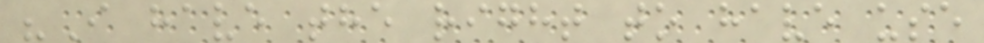"I have the right to have use
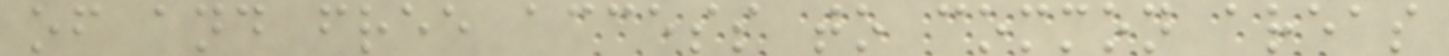of and free access to common areas
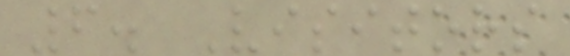6. Visitors
